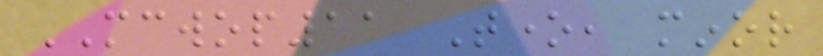MCWOP11 Tone, minor
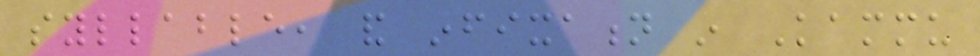syllable, and infixation in Kammu
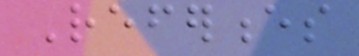References
